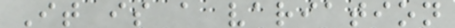It is a variation
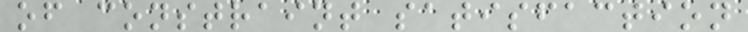of constraint satisfaction
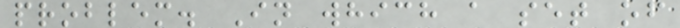problem. In which a set of
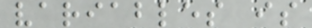variables is
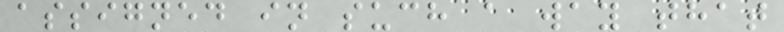assigned in such a way that
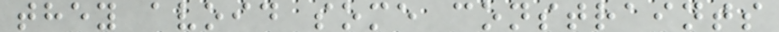they avoid some constraints
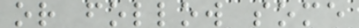or follow some
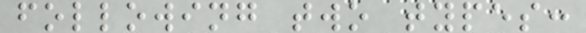following two types:
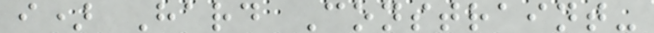i) Hard Constraint-
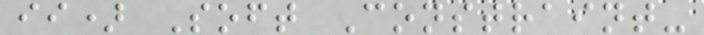ii) Soft Constraint-
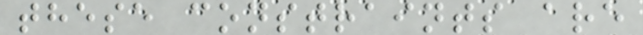these constraints are
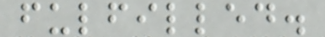fulfilled.
